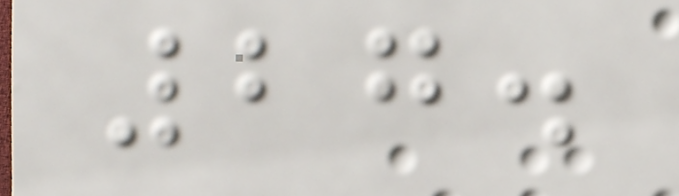27.
